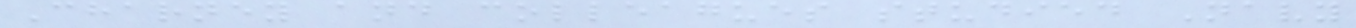Charney and colleagues studied Navy
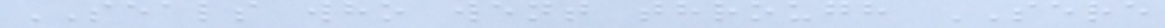SEALS who went through SERE
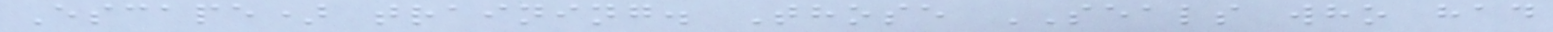Escape) training. Those SEALS who had
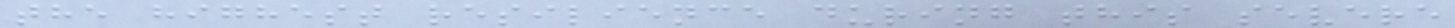the highest resilience during this severe
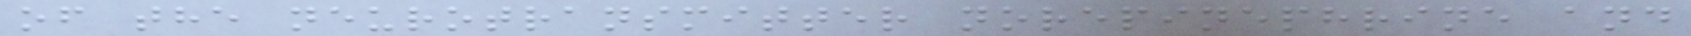of the neurotransmitter norepinephrine and
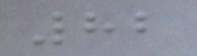82
